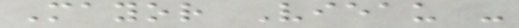Mayor Vieau -
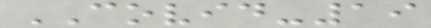COVID-19
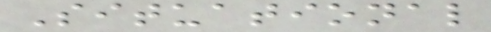Situational
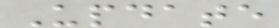Update
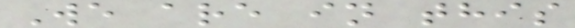We are in this
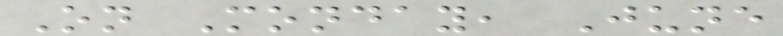On Monday, June
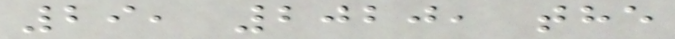29, 2020, the
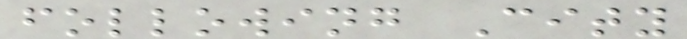following City
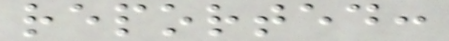reported:
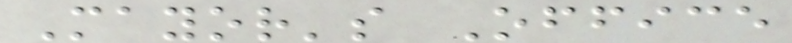Mayor's Office
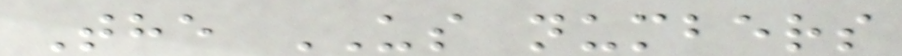The US numbers
